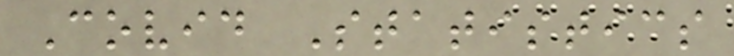Covid Statistics
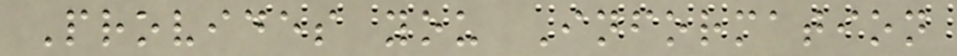Provides you Information
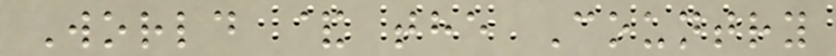World & the Country
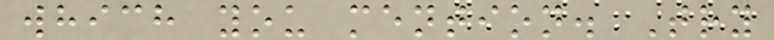which you mention. Try
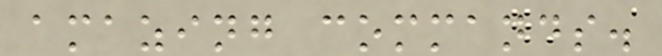amazing commands.
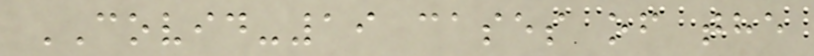COVID-19 cases of the
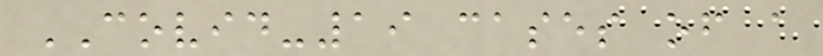COVID-19 cases of a
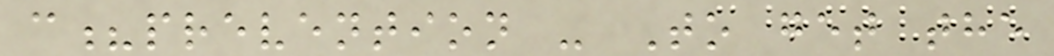c?prevention - To get the
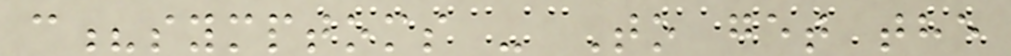c?symptoms - To get the
